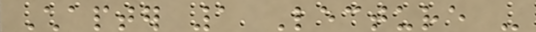Chapter 1 Lecture -
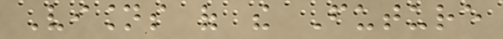Visions of the Future
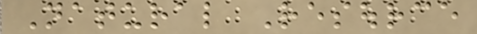Natural Resource
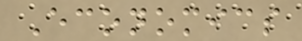Economics
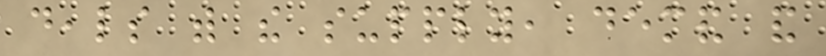deals with the supply, demand and
